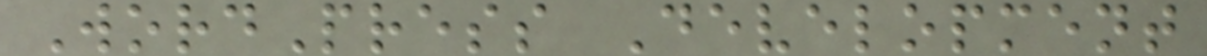WordPress Development
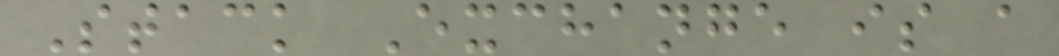Stack Exchange is a
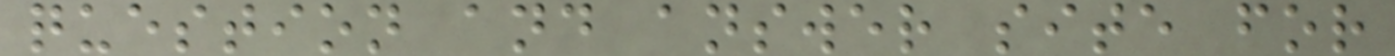question and answer site for
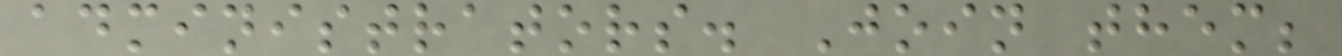administrators. Join them;
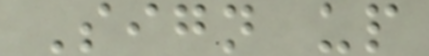Sign up
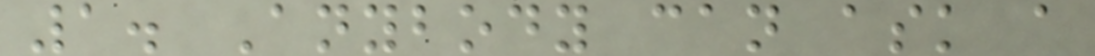1. Anybody can ask a
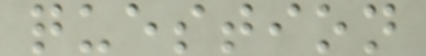question
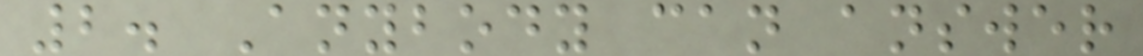2. Anybody can answer
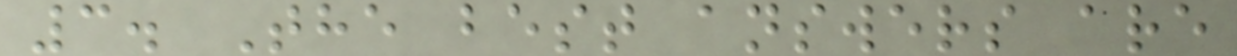3. The best answers are
